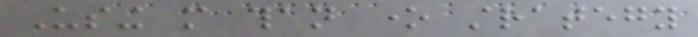Using more than one strategy
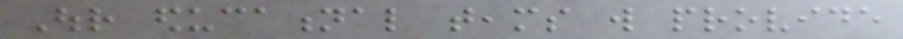Our educational teams will provide
